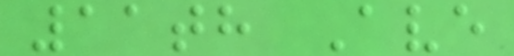11th Ave
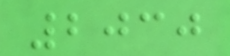2030
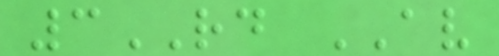3RD AV
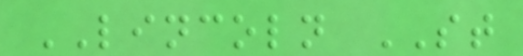LINCOLN ST
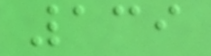139
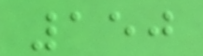150
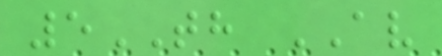5TH AV
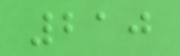210
